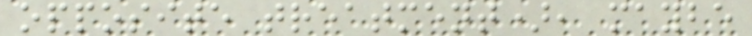opposite treatment), maybe
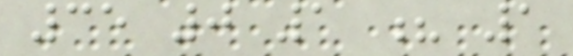35 0 1 ? 1
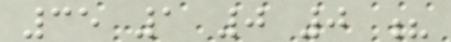35 1 0 0 ?
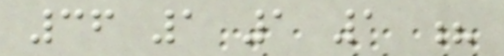36 1 1 1 ?
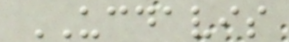UCDAVIS
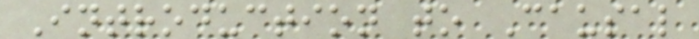Introduction to Causal
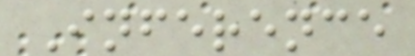Inference
